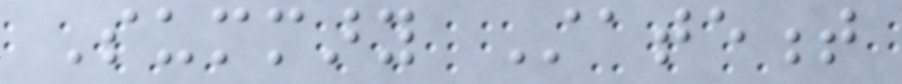Summary Statement
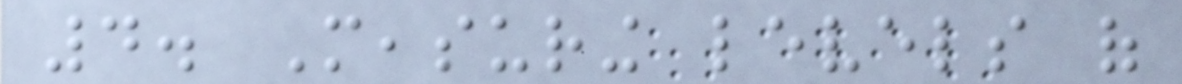4. Measuring levels of
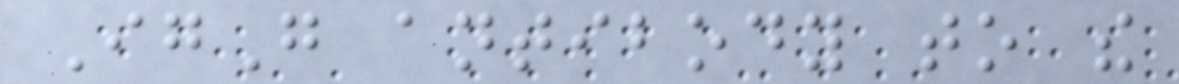IgG antibody to the
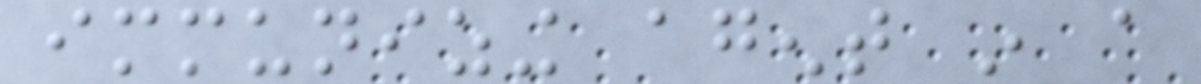immunizing agent in a
